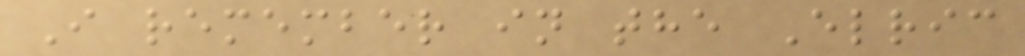I remember in the Elric
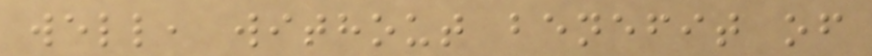well, without benefit of
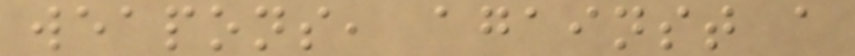weapons, against a
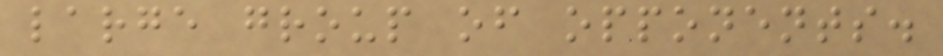large group of opponents.
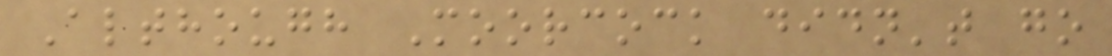Although Moorcock didn't go
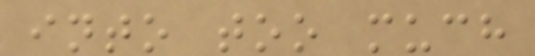into too much
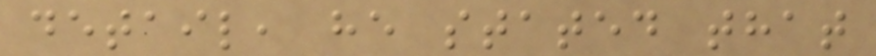detail, he stated that
